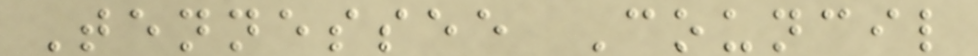Tennessee Council
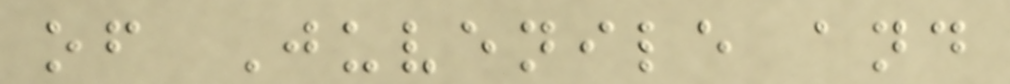of Juvenile and
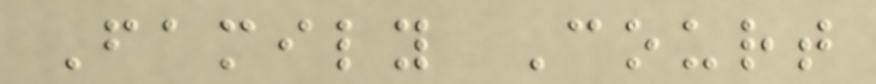Family Court
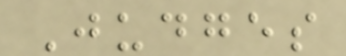Judges
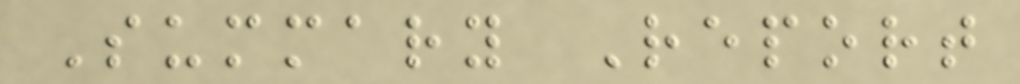Summary Report
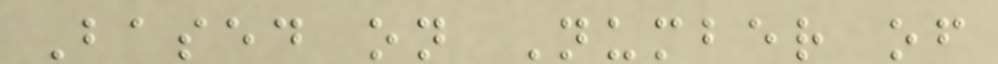Based on Number of
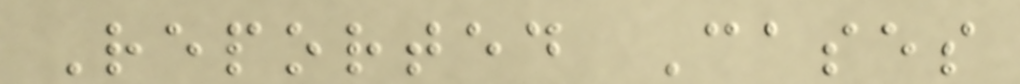Reported Cases
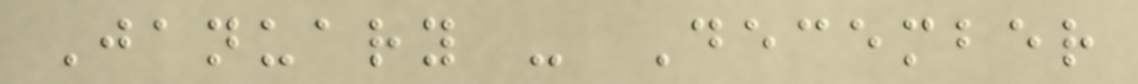January - December
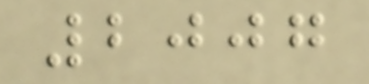2007
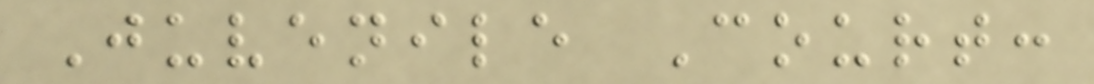Juvenile Court:
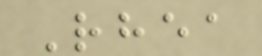Rhea
